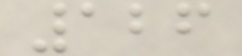126
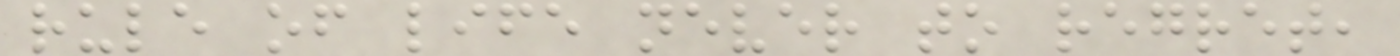rule of life never to regret,
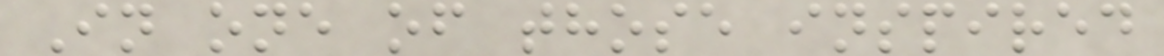In one of those inspired
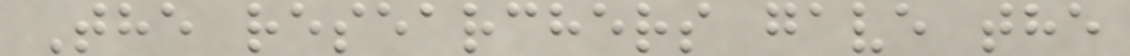The researchers gave the
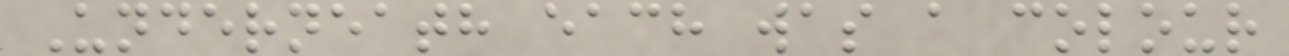Underneath each was a colour
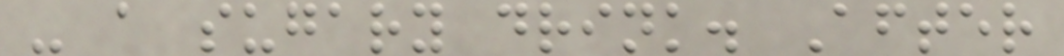- a sugary drink. After
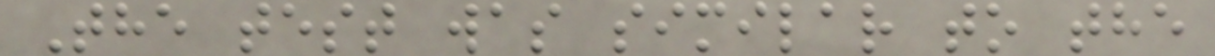The test was similar to the
